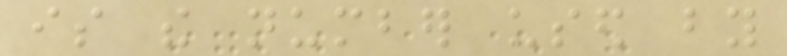is the number used by
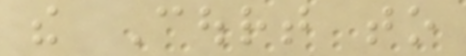the Court to
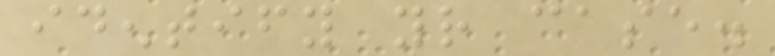identify your case.
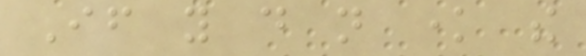If you do not know the
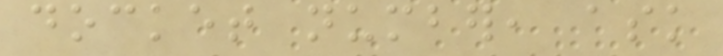docket number, ask
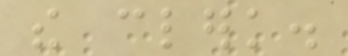the clerk.
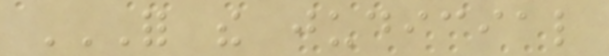FOR THE JUDICIAL
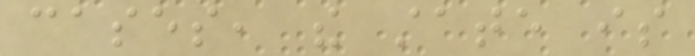cases, the state is
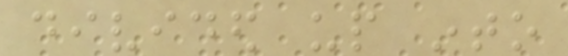divided up into
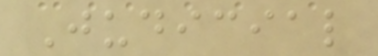Judicial
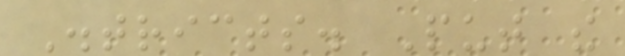Districts. Put the
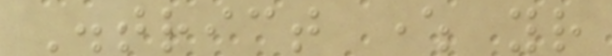District where your
